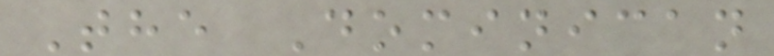The Dominican
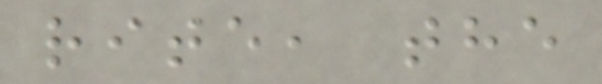rite, the
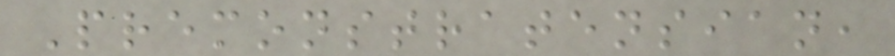Premonstratensian,
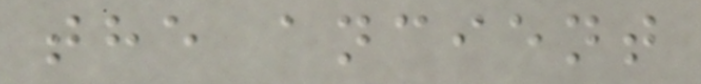the ancient
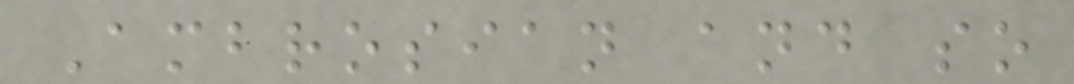Ambrosian and so
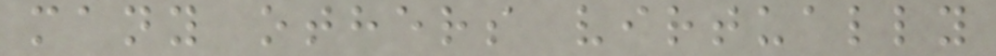many others virtually
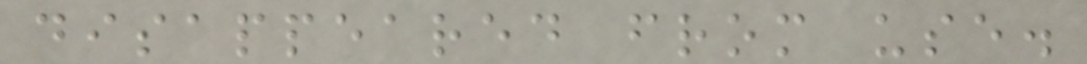disappeared from use.
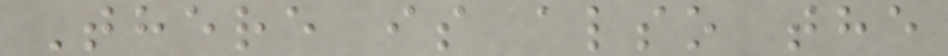There is also the
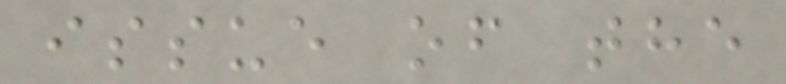issue of the
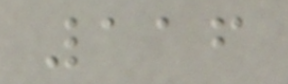116
